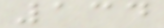134
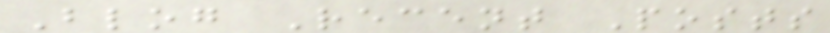Blog Recent Posts
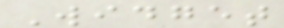Widget
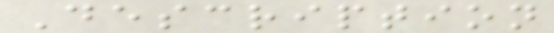Description
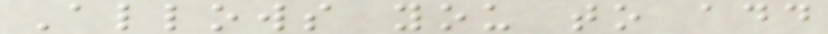Allows you to add
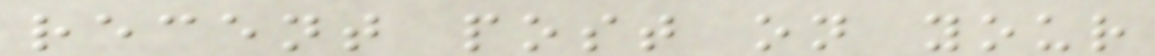recent post on your
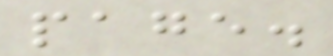page.
